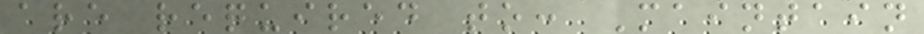are required to: Maintain
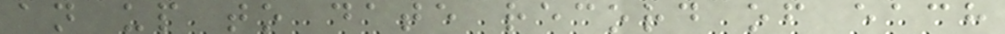an up to date record of each
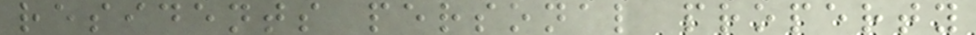residents personal property
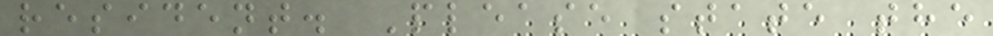resident. Please state the
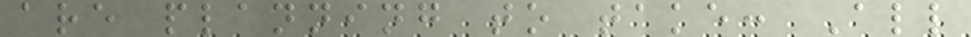are planning to take: All
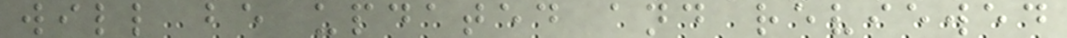will be updated and reviewed
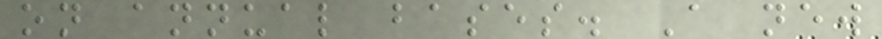on annual bases. A new
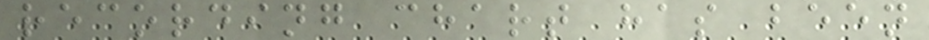recording chart has been
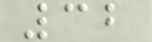32
